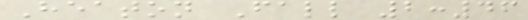Heaton Fall 2:46
